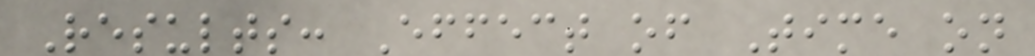Results: Effect of Time on
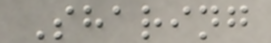Sharing
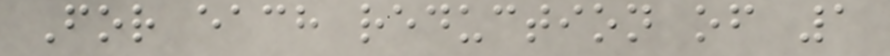For each reduction of 1
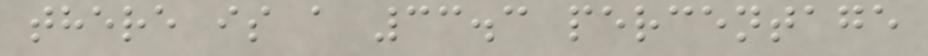there is a 33.3 percentage
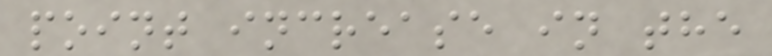point increase in the
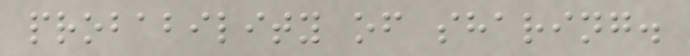probability of sharing.
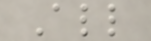All
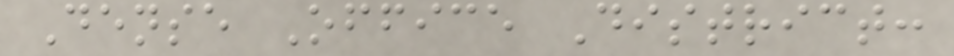Dense Office District:
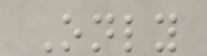Only
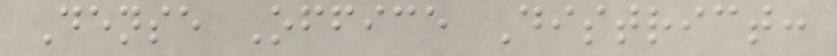Dense Office District:
